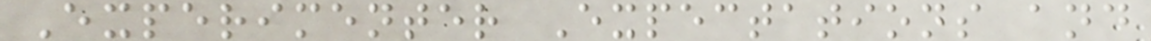Experimenter Expectations and
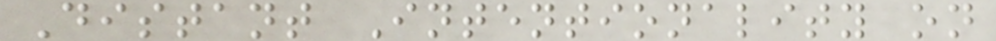Distant Intentionality on
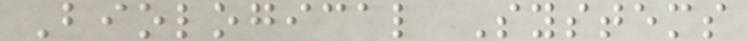Biological Systems
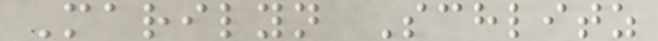Marilyn Schlitz
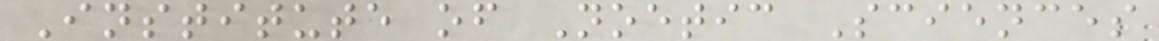Institute of Noetic Sciences
